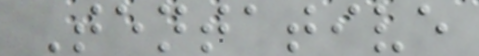Tentative
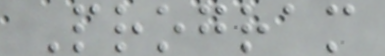Program
